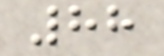88
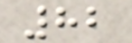82
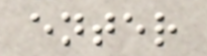enter
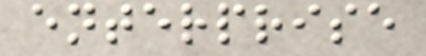enterprise
